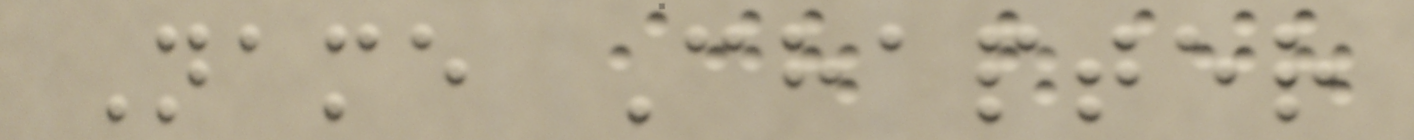Name Chapter
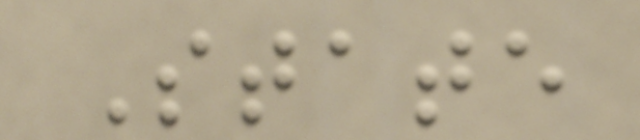State
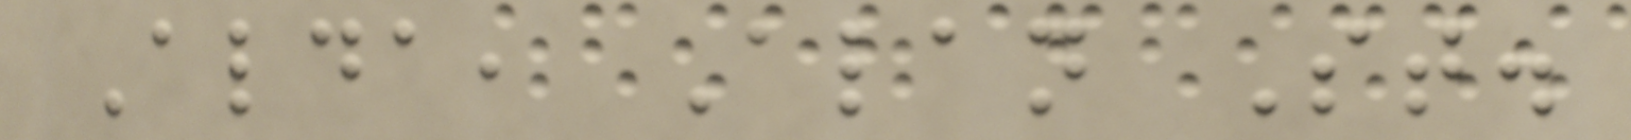Alda, Alan St.
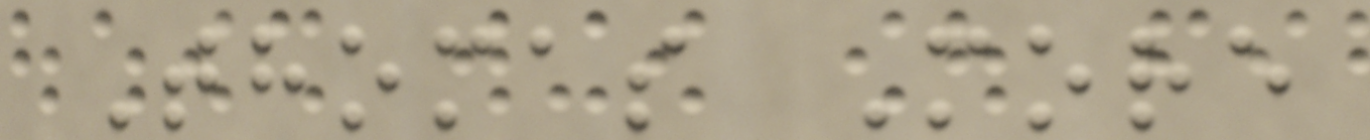Thomas More
